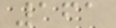161
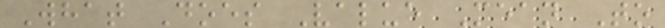What Does Value Mean To
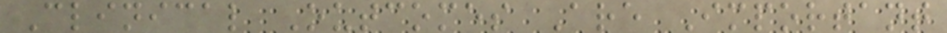Clinical Outcomes Are Important
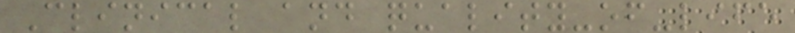Clinical and quality-of-life
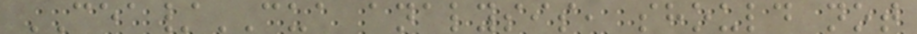CEA/CUA analysis, should not
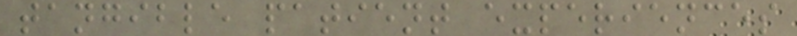tangible patient experiences
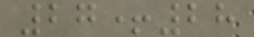27+28
